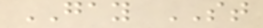GAY ST
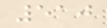510
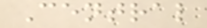Central
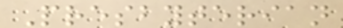Presbyterian
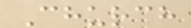Church
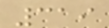319
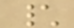\
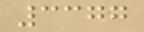3377
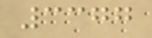3377
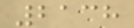2138
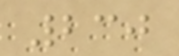230
